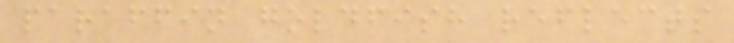paraffin goldfish reflects
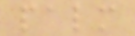palm
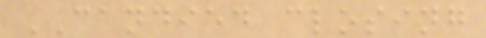CANDIED closing
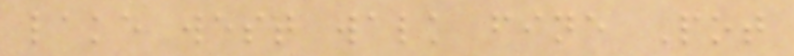lake west walk fine Pot
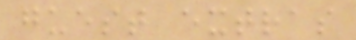guest extras
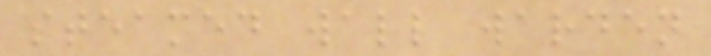steamed wall warden
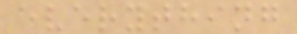everything
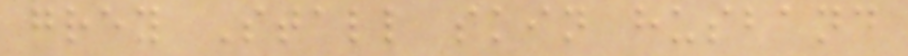grey Stall skin husband
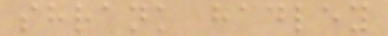shrank hadley
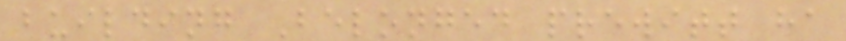building Belonged prewitt ha
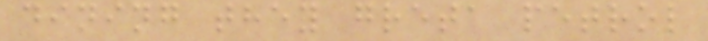dining they greta petrol
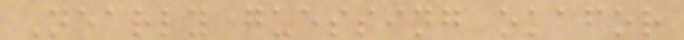Nearly guessing okafor
